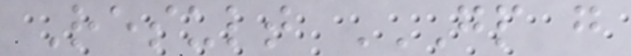Result GP G
